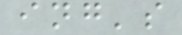ing's
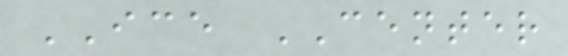ICE CENTER
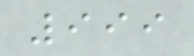999
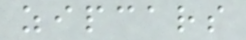zipcars
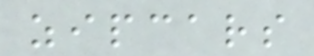zipcars
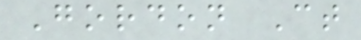Gordon Ct
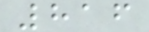816
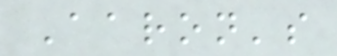Aaron's
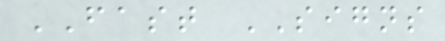FAST SIGNS
